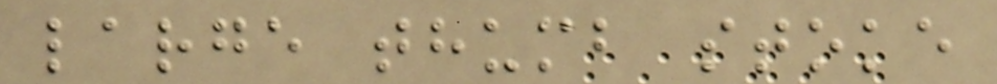large thumb stoke
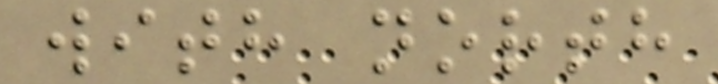with north
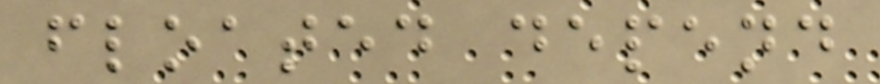floated depend
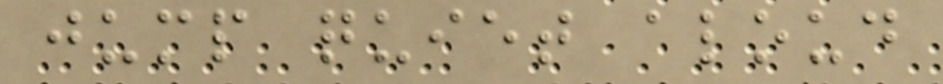jump quiet aloud
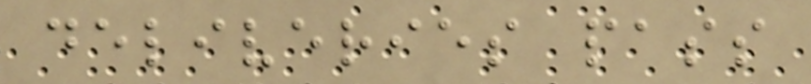deliveries pass
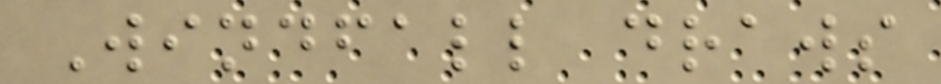Windfall draws
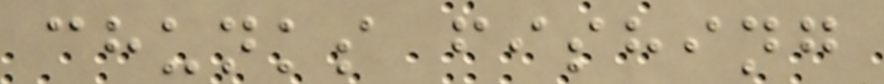chunks fishing
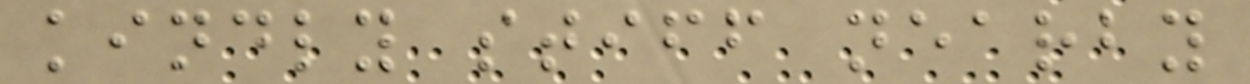kindly stiff nearby
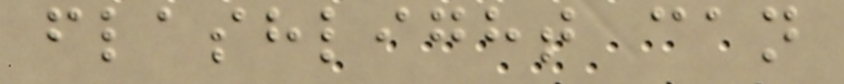flashlight can
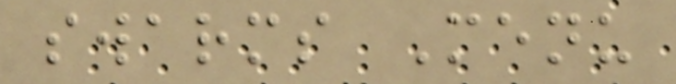swarms Menu
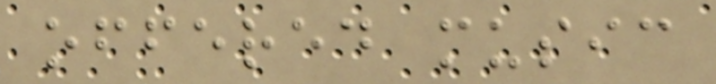offered music
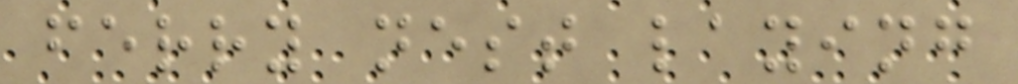ferry nest laying
